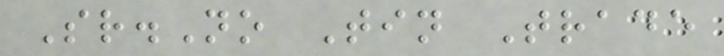Sr.No Tin Trade
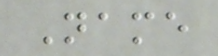Name
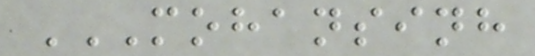MOHANSINH
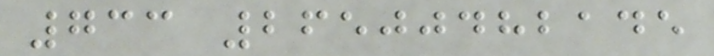733 26500482145
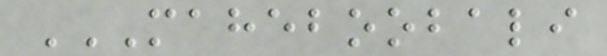MAHEBOOBALI
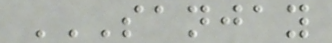SANJAY
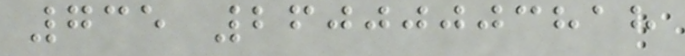735 26000003818
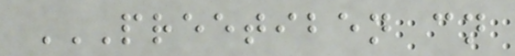PREETIBEN CN
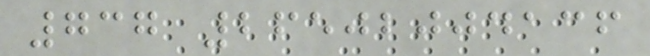737 26502004136
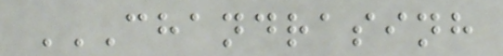CHANDRASINH
